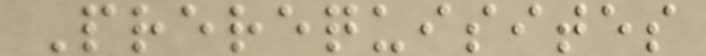Prerequisites
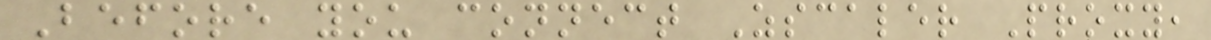Before you connect Zscaler Proxy,
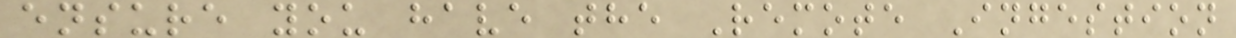ensure you have the Remote Ingestion
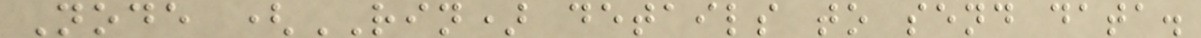Node (RIN) details to send data.
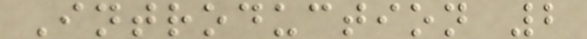Introduction 2
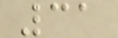31
